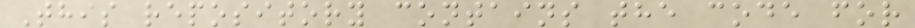This repository contains the code for
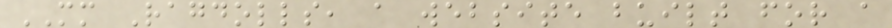MM Ragdolls, a website built for a
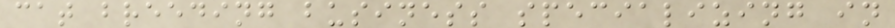cat breeding business specializing in
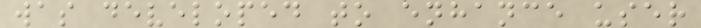was developed to enhance user
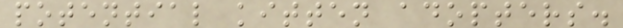potential kitten adopters.
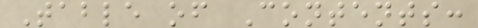Table of Contents:
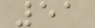51
